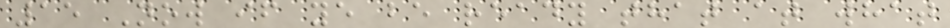15 Now if ye be ready that at what
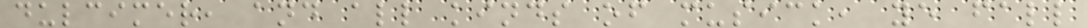dulcimer, and all kinds of musick, ye fall
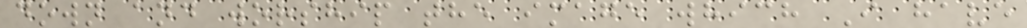down and worship the image which I have
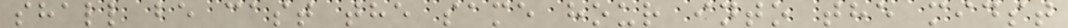shall be cast the same hour into the midst
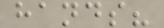hands?
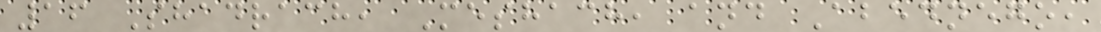16 Shadrach, Meshach, and Abednego,
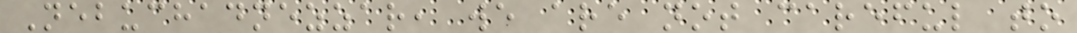Nebuchadnezzar, we are not careful to
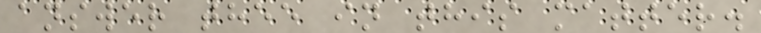answer thee in this matter.
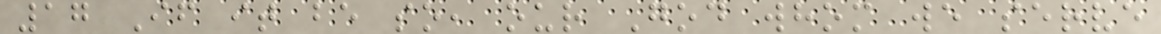17 If it be so, our God whom we serve
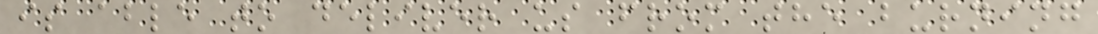is able to deliver us from the burning
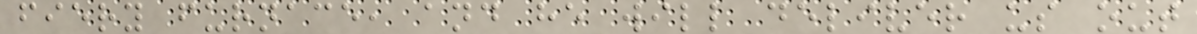fiery furnace, and he will deliver us out
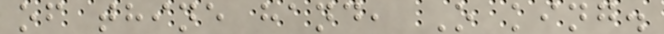of thine hand, O king.
